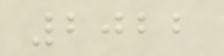2022
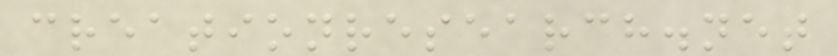creationresearch.net
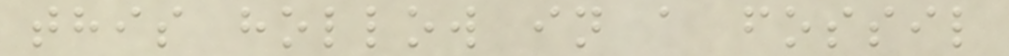this hollow in a fossil
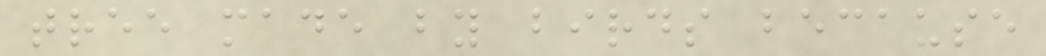tree made by birds because
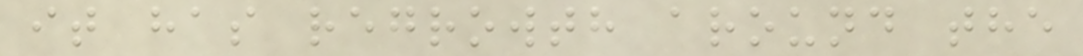it has regrowth around the
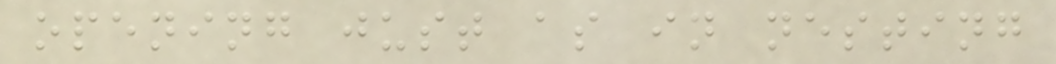opening just as in nesting
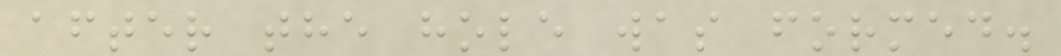after the hole was formed.
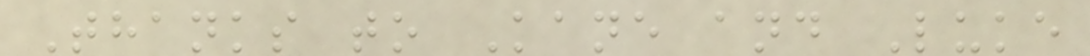Thanks to Kane and Luke
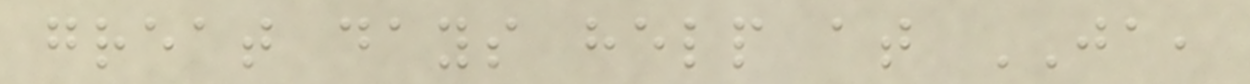great days help at JA,
